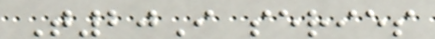T20I series
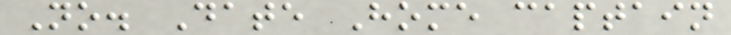No. Date Home captain
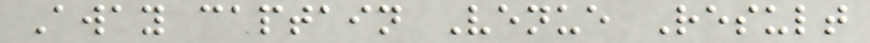Away captain Venue Result
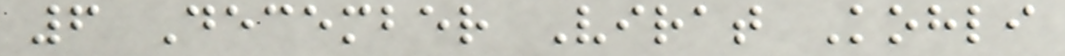6 December Virat Kohli
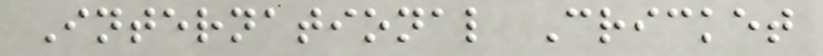International Cricket
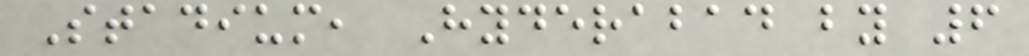Stadium, Hyderabad by 6
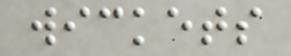wickets
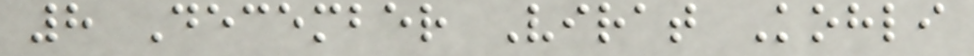8 December Virat Kohli
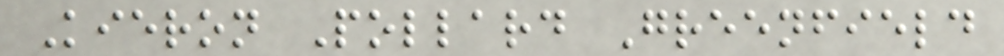Kieron Pollard Greenfield
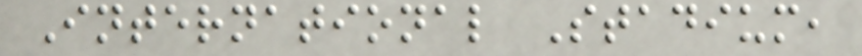International Stadium,
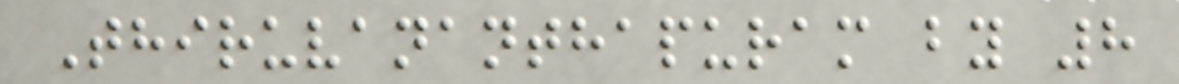Thiruvananthapuram by 8
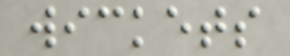wickets
